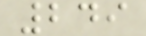249
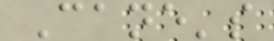Cane's
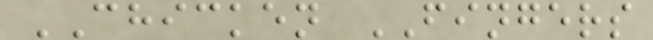CHICKEN FINGERS
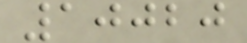10020
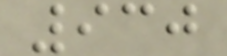930
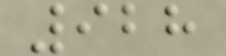928
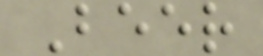Beer
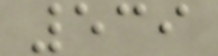539
